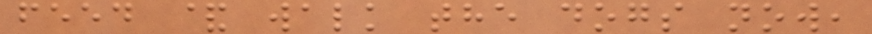feed & walk the dogs now,
